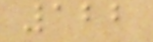122
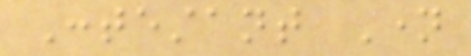Contestant Name
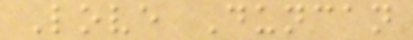Love Duncan
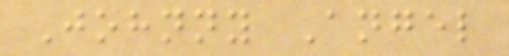Johnny Angel
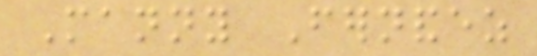Manny Fernandez
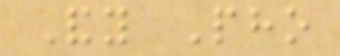Andy Pho
